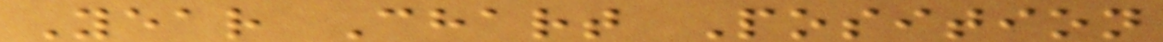Year Chart Position
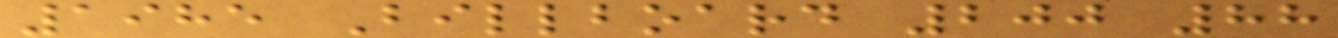1985 Billboard 200 88
